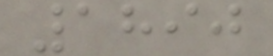1890
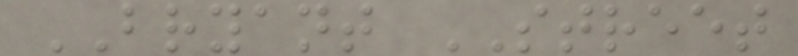BRYANT STREET
